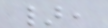},
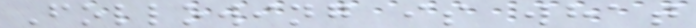Following is what
